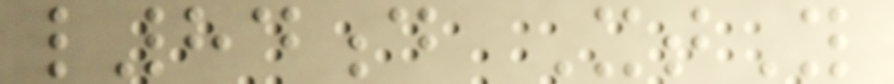l84d XtY
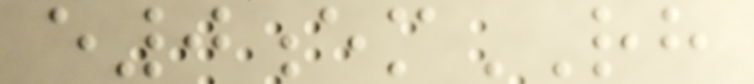e0emRH
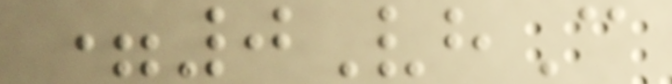=0VhC
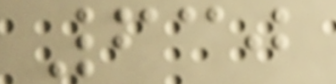630
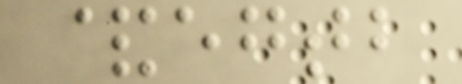&egtb
